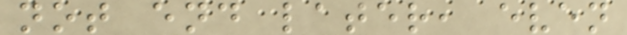not end later, even
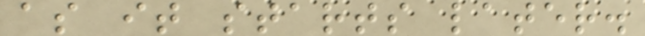as it starts later.
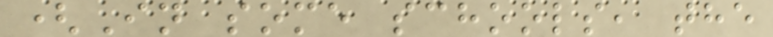(In some schools, the
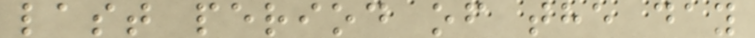last period of the day
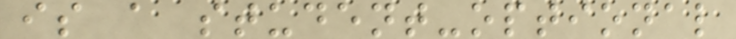is a student-optional
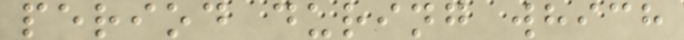period during which
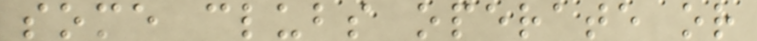some clubs operate or
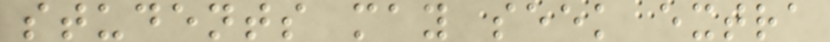students may seek extra
